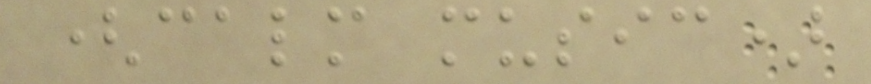(calm music)
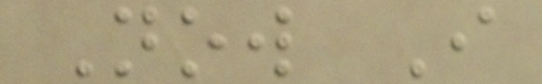Now I
